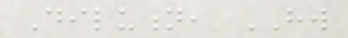Dilution, HW
